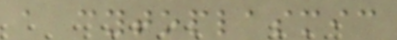a cytoplasmic
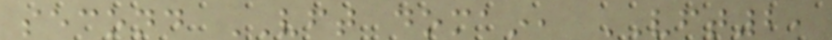second VFT domain, VFT2,
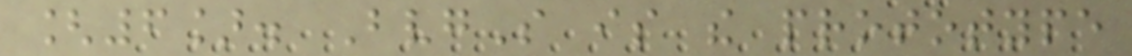[6]. BvgS is the prototype
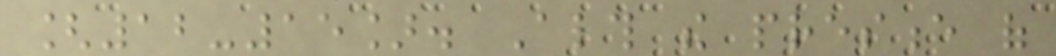[12-15]. Although the presence of
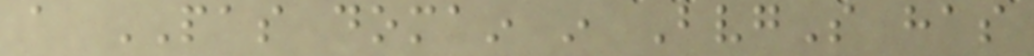a PAS domain in BvgS has
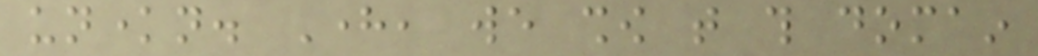unknown. Here, we show that this domain
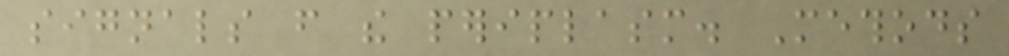signals from the periplasm. Methods
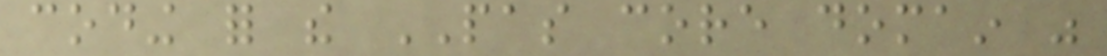coding for the PAS core domain was
